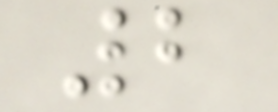2
